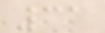31
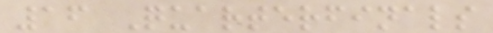16 Quarterfinals
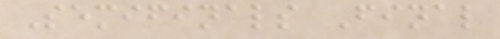Semifinals Final
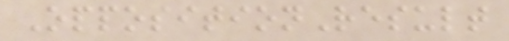OppositionResult
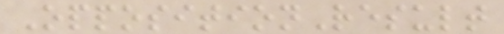OppositionResult
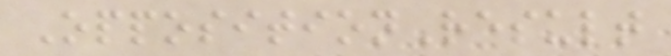OppositionResult
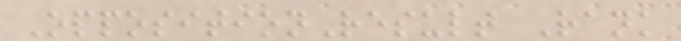OppositionResult Rank
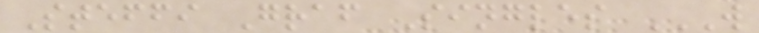Steffi Graf Singles W
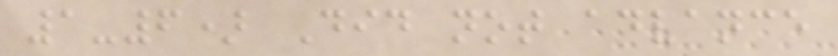1-6) Did not advance
